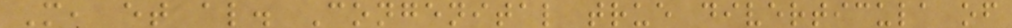M, et al. Congenital true diverticula of
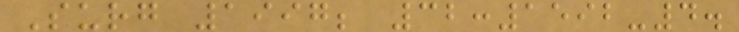Surg 1997; 32:1592-4.
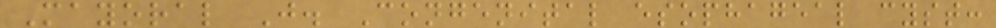Mayoral J. Congenital esophageal cyst:
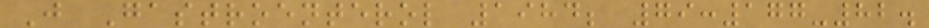J Gastroenterol 1984; 79:177-82.
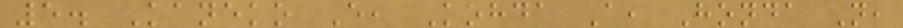5. Kaneko E, Kohda A, Honda N,
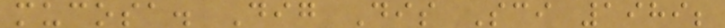mucosa. Dig Dis Sci 1989;
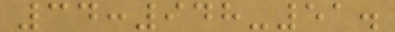34:948-51.
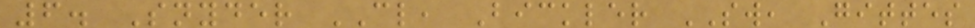6. Snyder CL, Bickler SW, Gittes
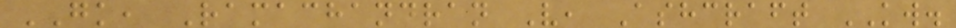GK, Ramachandran V, Ashcraft KW.
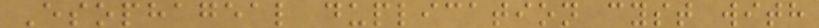Esophageal duplication cyst with
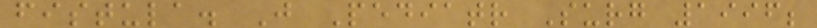fistula. J Pediatr Surg 1996;
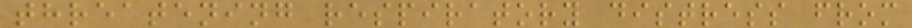threatening respiratory distress from
